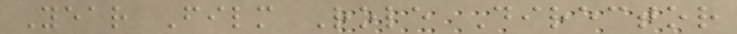Year Film Role Director
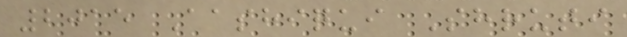2015 Aashiqui Shruti
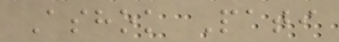Ashok Pati
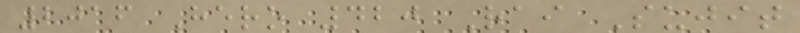2016 Hero 420 Rai Sujit
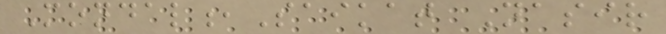Mondal,Saikat Nasir
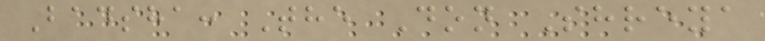Badsha: The Don Shreya
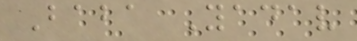Baba Yadav
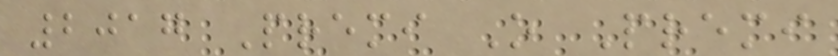2017 Premi O Premi
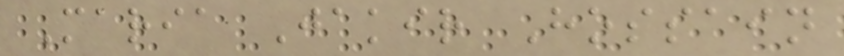Maria Jakir Hossain
